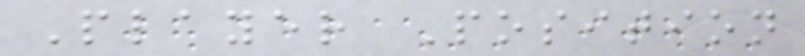Player Position
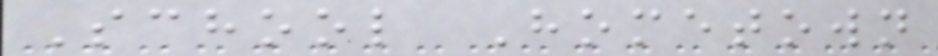School Hometown
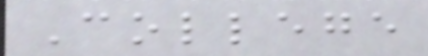College
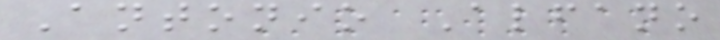Antonio Alfano
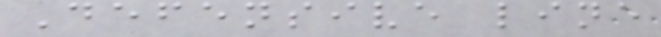Defensive line
